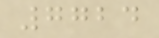7724
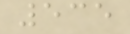535
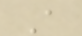A
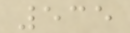535
